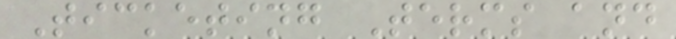Ticketing Terms and
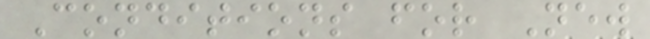Conditions for New
